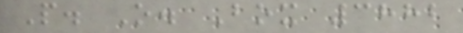P. O. Box 3882
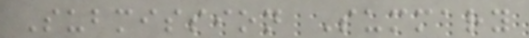Submission Summary
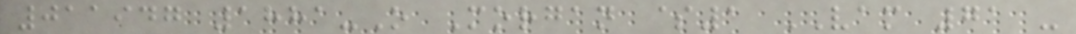011947 1881-O Morgan $1 VAM 71 -
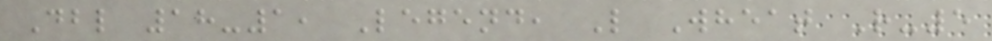Dbl 18-1, Legend, L Wheat R-5
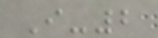I-2
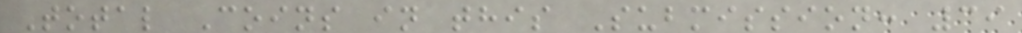Total Coins in this Submission: 39
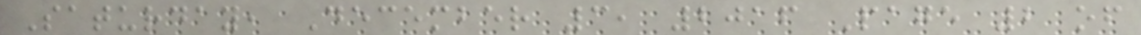Saturday, December 3, 2016 Page 2 of
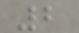2
